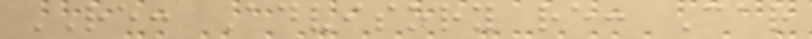RE: Advisory re: Car
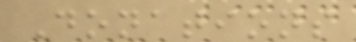Donations
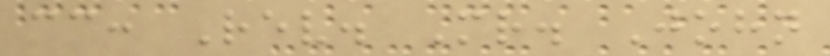cc: Rev. Mr. John
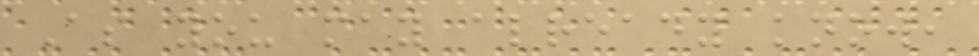As you may already know,
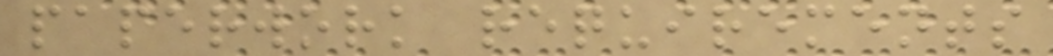paperwork requirements
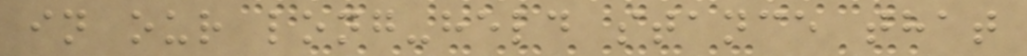in our long-held stance that
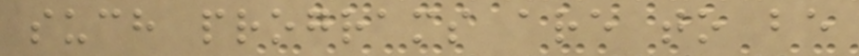such programs are to be
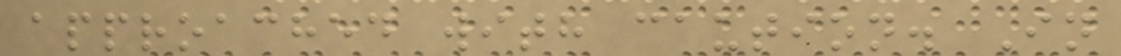approached with caution. In
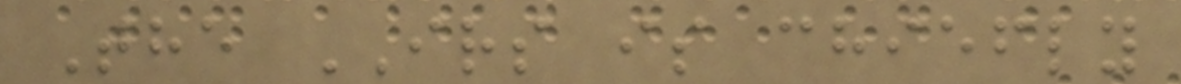The IRS is chiefly
